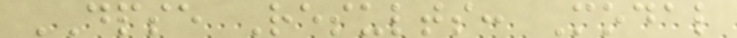DPSE Results: Modal
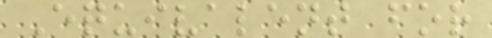Equivalent for
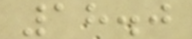18.0
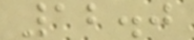12.0
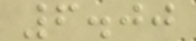6.00
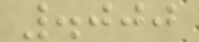.000
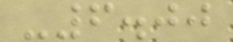-6.00
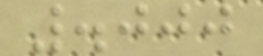.000
